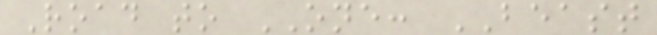Road to ONE: BEAST
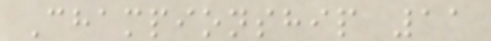Championship 11
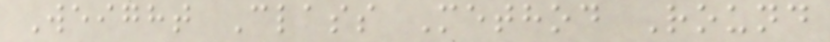Weight Class Method Round
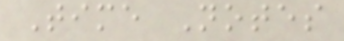Time Notes
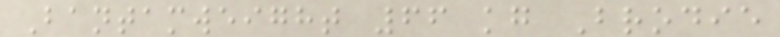Bantamweight 66 kg Brodie
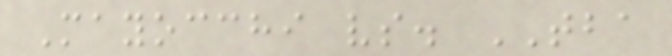Mayocchi vs. TBA
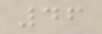46
